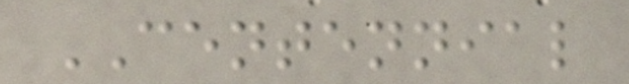CENTENNIAL
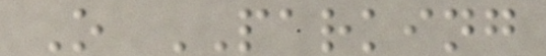O PARKING
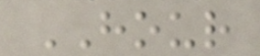HOUR
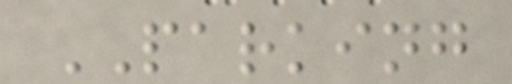PARKING
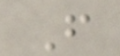F
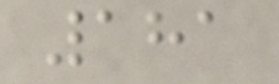181
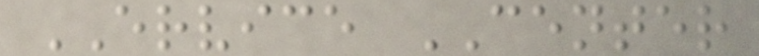ERVICE CENTER
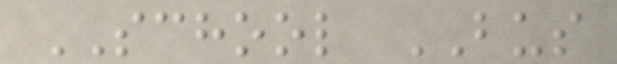SCHOOL BUS
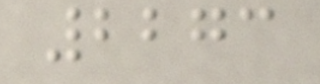2273
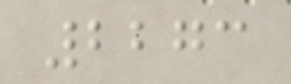2273
